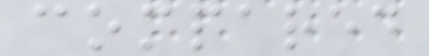compared
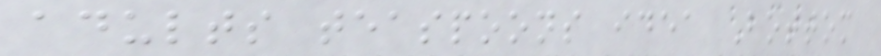adults teaspoons idea Bottom
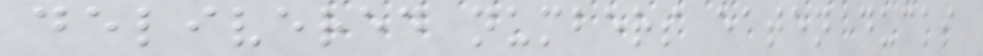delivered numbers eaten ducks
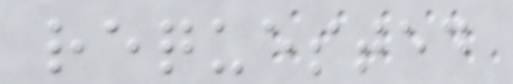requested
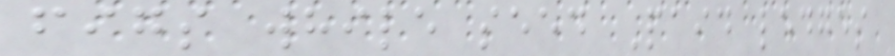figs while seed Paid ledges
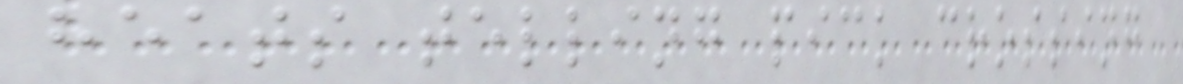heats telling pick crossing
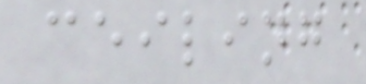ceiling
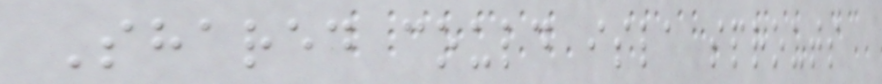Shared could isla sprouts
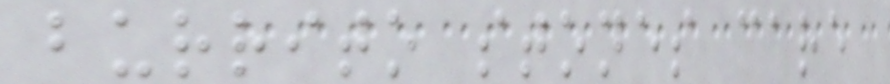burrito stones care
